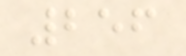256
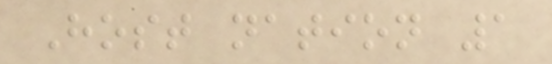Host nation 1
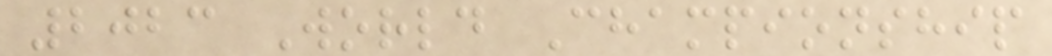2023 World Championship
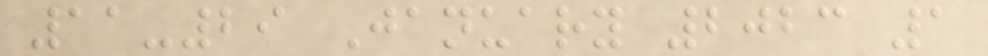11-29 January 2023 1
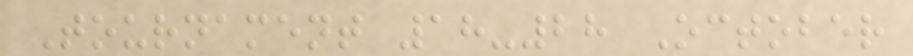Tournament 18-28 October
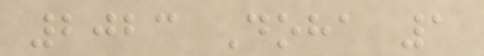2023 Doha 1
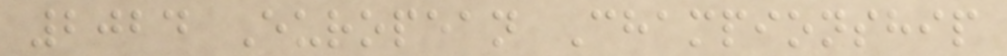2024 European Championship
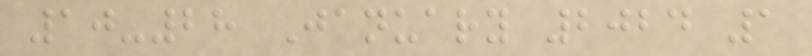10-28 January 2024 1
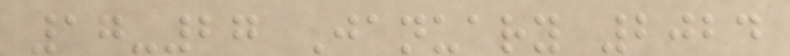17-27 January 2024
